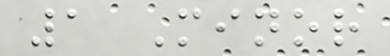1 Minor
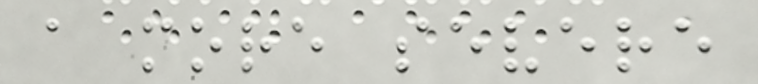a more severe
